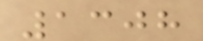1308
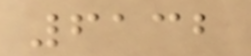6132
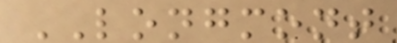LONGMONT
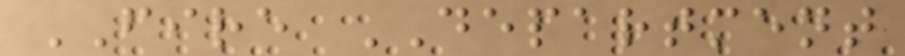FIRE DEPARTMENT
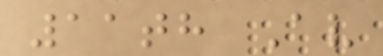11th Av
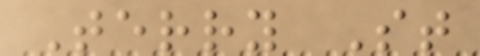Terry St
